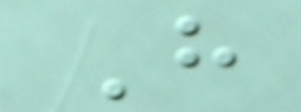H
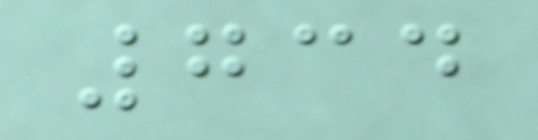734
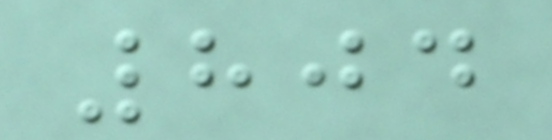804
